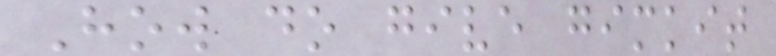How do give gimkit
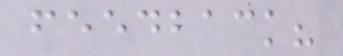feedback?
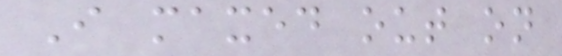I maxed out on
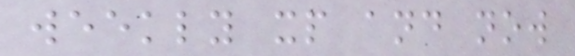weekly xp and now
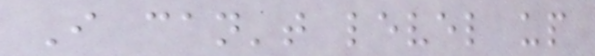I can't level up
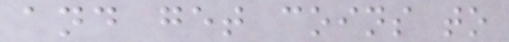and get coins to
